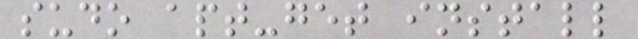sudo apt-get install
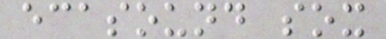ecasound sox
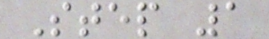Step 1
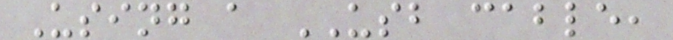Using a USB cable,
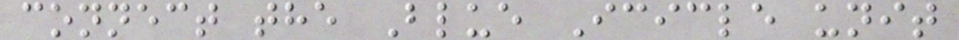connect the Blue Icicle unit
